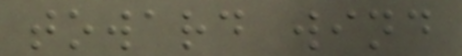toward wind
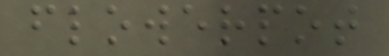flowerpot
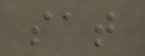sat
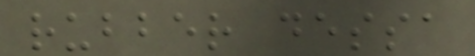rubber dessa
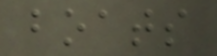boats
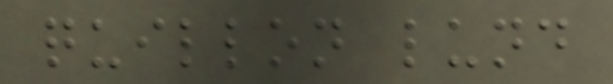quillon lund
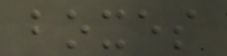boxes
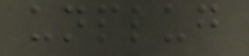unplug
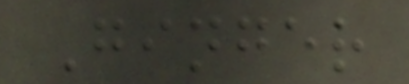Ginger
